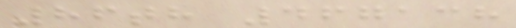86th 467138
